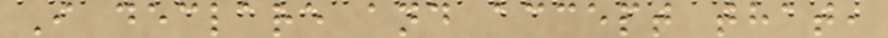I declare and accept that,
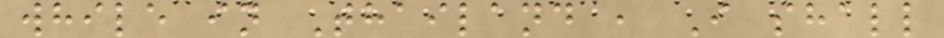while in Thailand , I shall
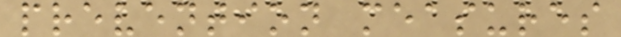prevention measures
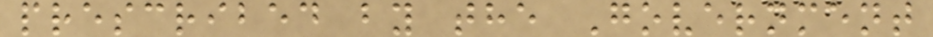prescribed by the Government
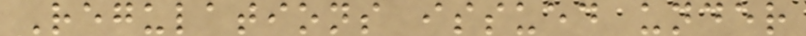Regulations issued under
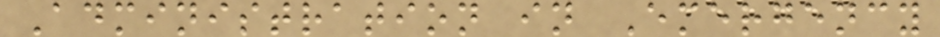Administration in Emergency
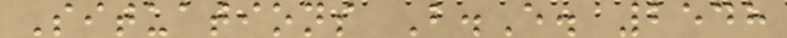Situations B.E. 2548
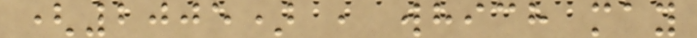(2005) , which may
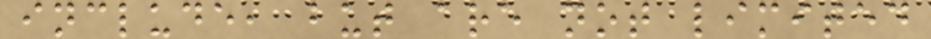include, but are not limited
